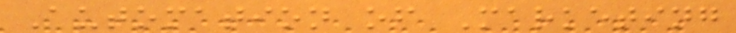Automation of Marketing
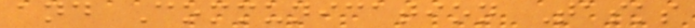and Communication Tasks
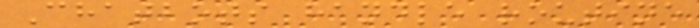Chatbots handle routine
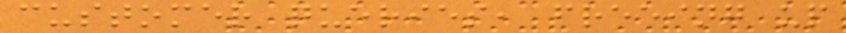customer queries, freeing up
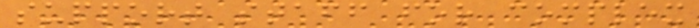support staff for complex
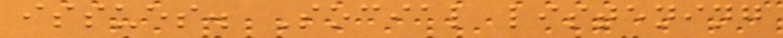issues. Social listening
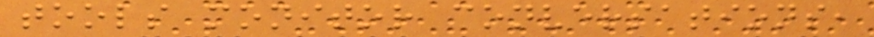tools monitor conversations,
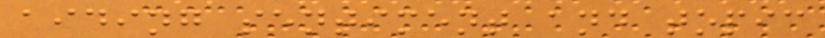aiding sentiment and topic
